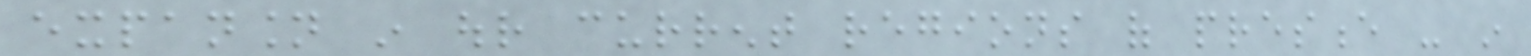expansion in our current regions of presence - in
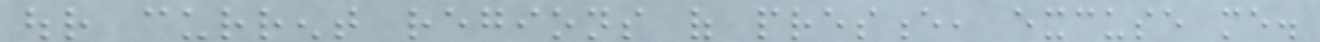our current regions of presence, excuse me.
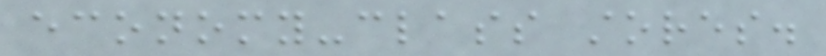economy-class stores.
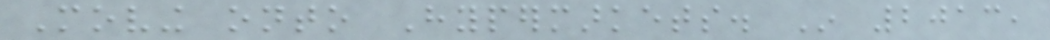Moving onto Hypermarkets. In 2013,
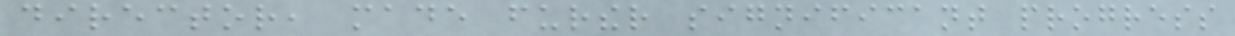director, made further significant progress
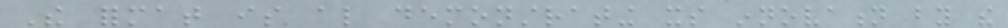The format is also demonstrating its innovation by the
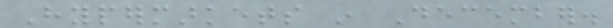Hypermarkets in December.
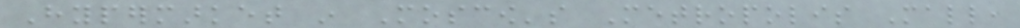Hypermarket in Moscow's Metropolis Mall,
